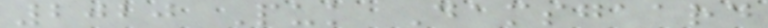2020 Puk Damsgaard
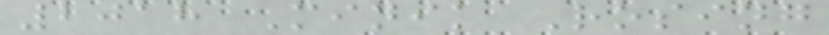2018 Minik Rosing
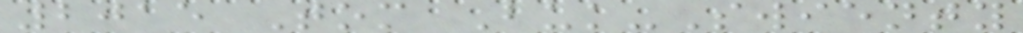2015 Tom Buk-Swienty
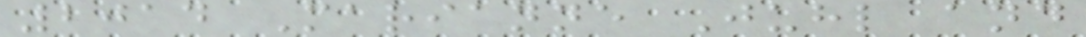2014 Marianne Juhl and
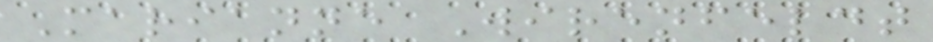Marianne Wirenfeldt
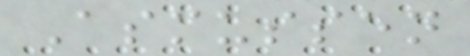Asmussen
